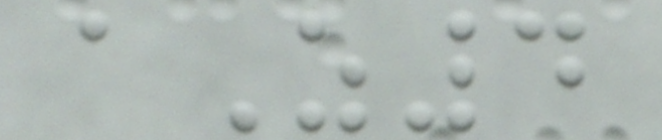aZ4
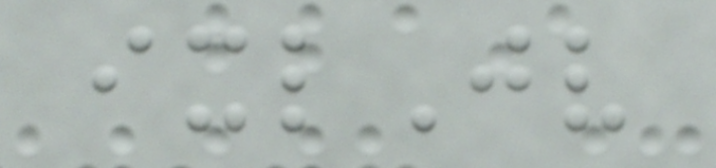ixlJv
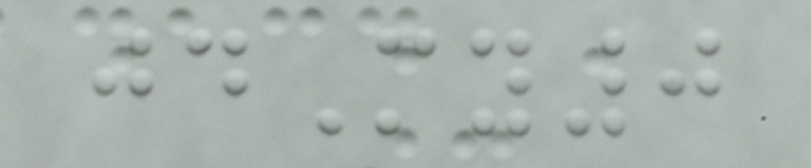jdMy0
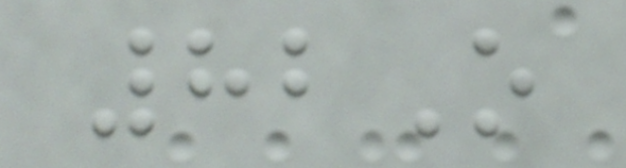82O
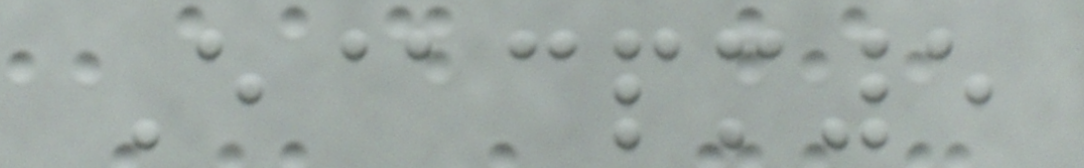E@cpm5
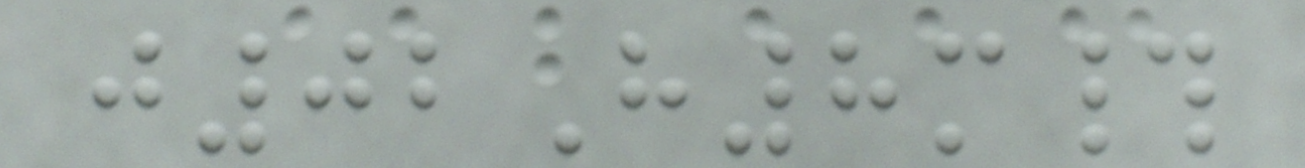j02H8m#
